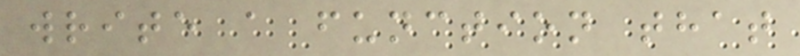write a function that
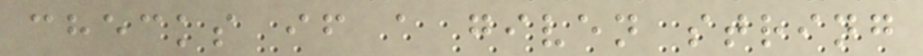checks if a given string
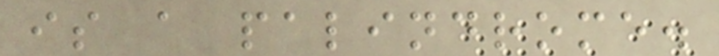is a palindrome.
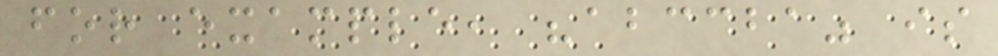for example, "abccba" is
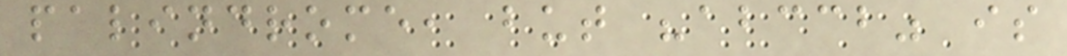palindrome, but "abccb" is
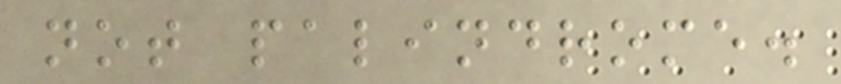not palindrome.
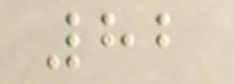82
